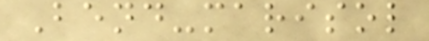Bend-marisol
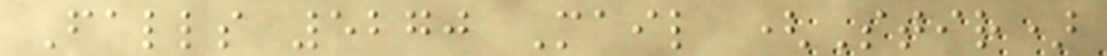Falls 5270 Mail (Stir)
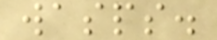wasps.
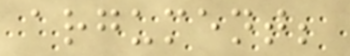argument;
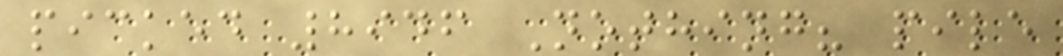picked 8946 Nothing? pile
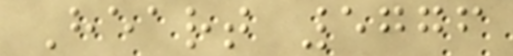Heart 5776
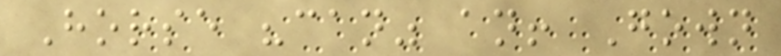Horse "can" an! Gown
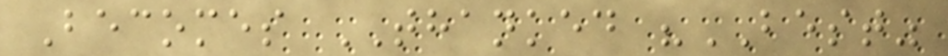Becomes THANKED "BEST"
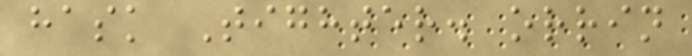hask Tighter. orrin
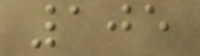105
